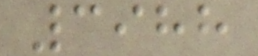3988
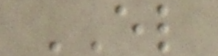EL
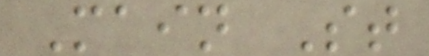Main St
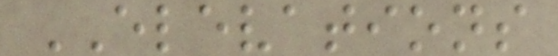ELEVATIONS
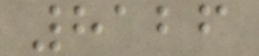8126
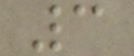3
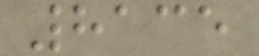8135
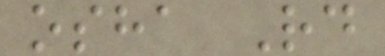osha Rd
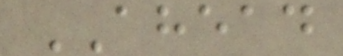AHEAD
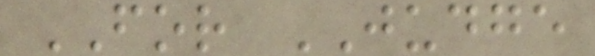FOR JUDGE
